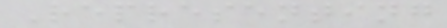Representing
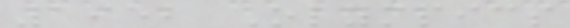1952 Olympics
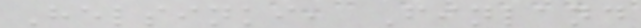Helsinki, Finland
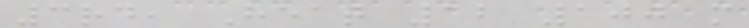3rd, Heat 12 100 m
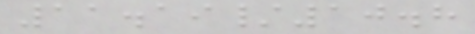11.19/10.8
